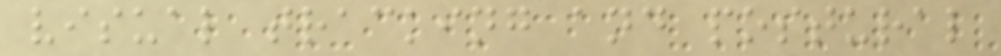visual tracking and postural
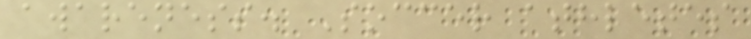awareness. Soccer athletes
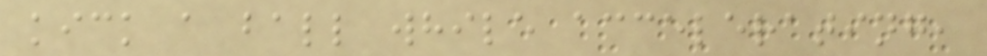kick a ball while accelerating,
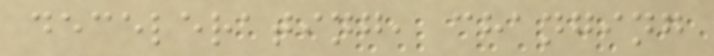decelerating, changing
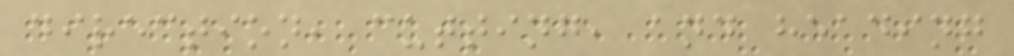direction, cutting, and heading
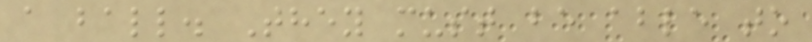a ball. They must be able to
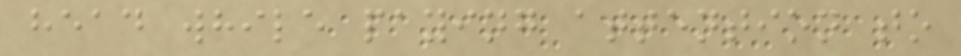head while paying attention to
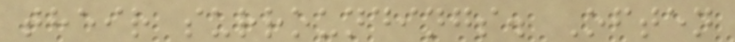their surroundings. Often
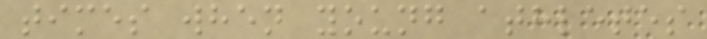times when young athletes
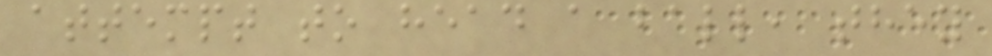attempt to head a ball, they
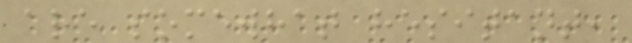are somewhat hesitant,
